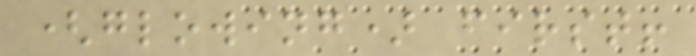(glowing) first!
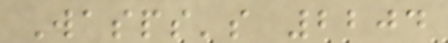Wasps's 2204
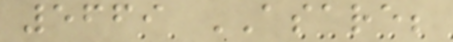5669 ASARE;
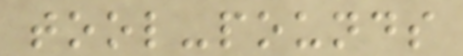tool-pounds
